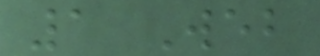1 Web
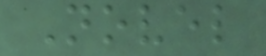Novel
